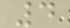4
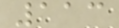113
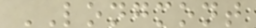LONGMONT
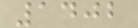1402
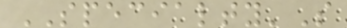SPECIALTY'S
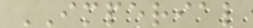IMPERIAL
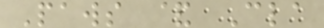Paws & Cla
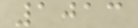1013
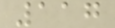117
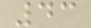43
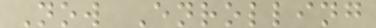Now Enrolling
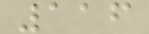116
